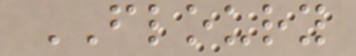FLOURY
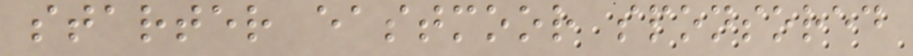starter eastmoor sponsored
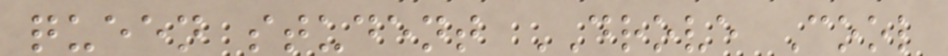queen student DROVE Cool
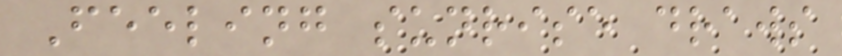Feeling sunrise draws
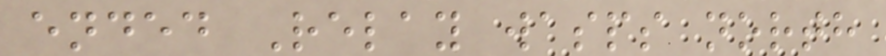ended Relay wasps north
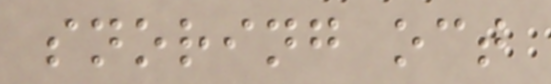snoring oct
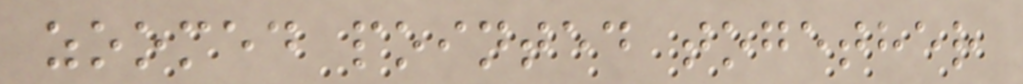zoomed pointed together
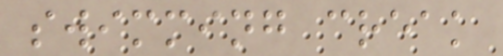swimming creak
